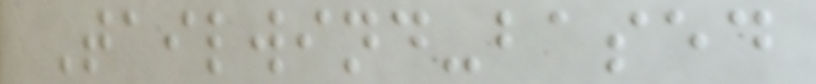Tailwind-based
